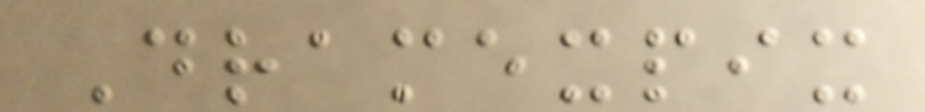Dramexpix
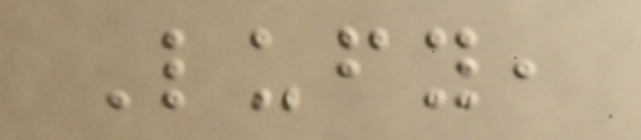Lufy,
